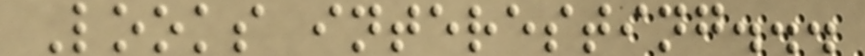Looks interesting...
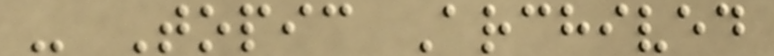- Topic Archived
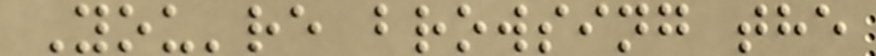You're browsing the
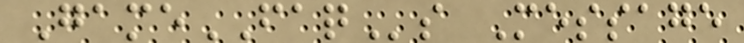GameFAQs Message
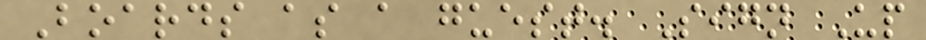Boards as a guest. Sign Up
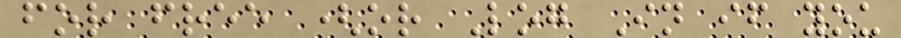for free (or Log In if you
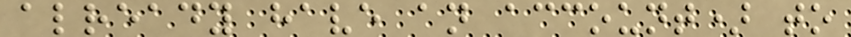already have an account) to
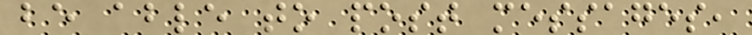be able to post messages,
